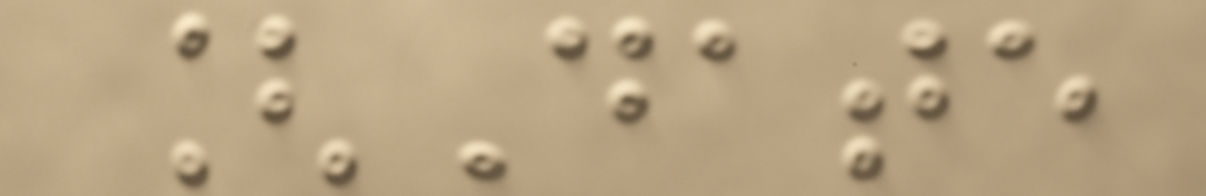[Date
